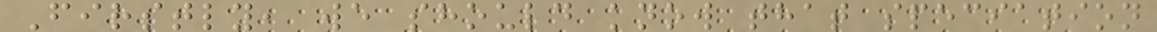Firstly, we should know that speciation
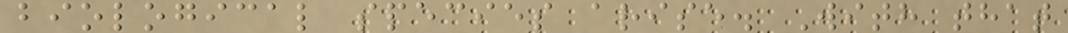biological species arise. With that
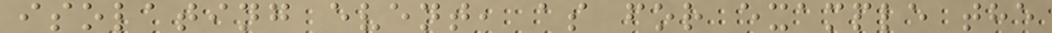isolating event, as for example the
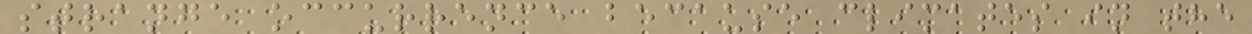strange occurrence because climates in the
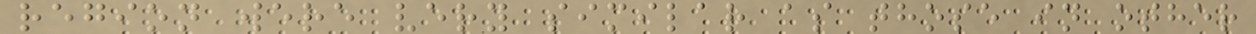region were very similar as those in other
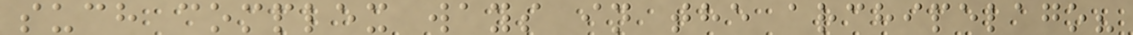such complex ways in the archipelago?
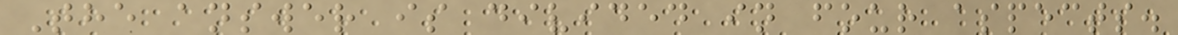The answer is divided in four aspects.
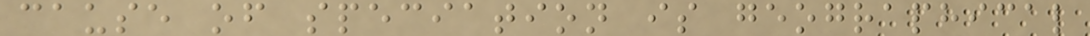cause of speciation is geographical
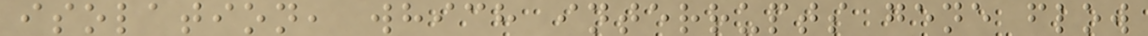isolation, which interrupts gene flow
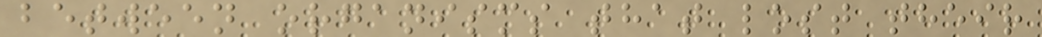between organisms that lost their
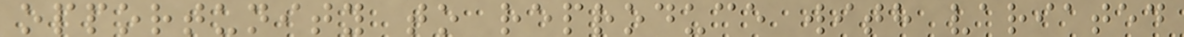opportunity to reproduce with variated
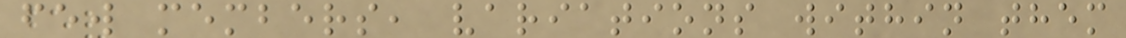few members, variations within them
